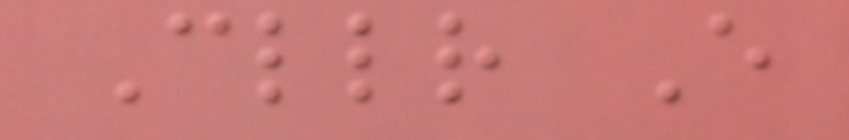Cllr E
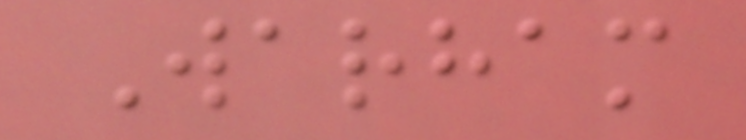Warham
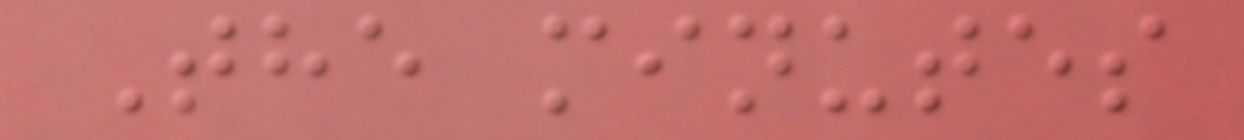The minutes
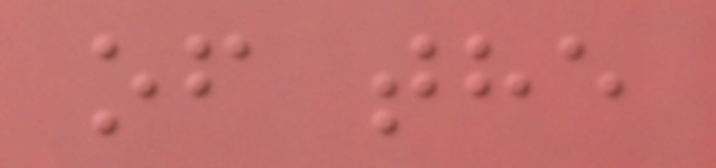of the
